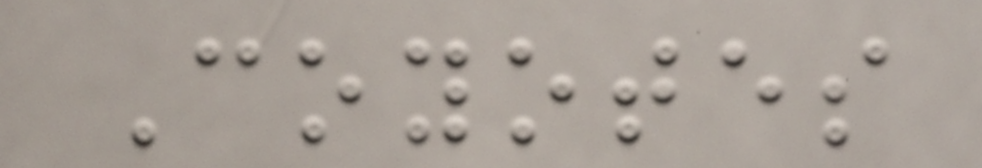Coyotes
